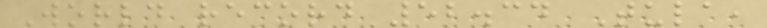World record 52.34 Tula,
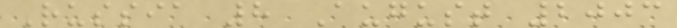Russia 8 August 2003
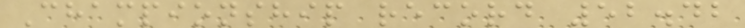Championship record 52.42
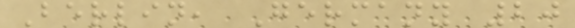Berlin, Germany 20
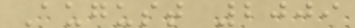August 2009
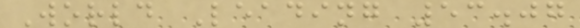World Leading 53.07
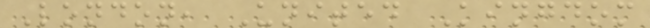London, United Kingdom
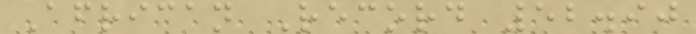African Record 52.90
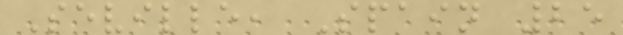Seville, Spain 25
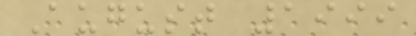August 1999
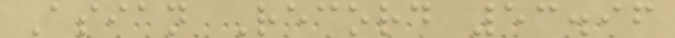Asian Record 53.96
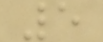5
